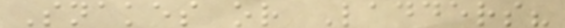Snakes or Ladders?
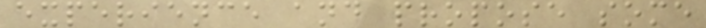experience and propose some
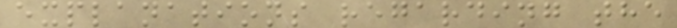explanations regarding the
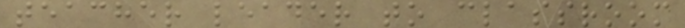teacher leader to classroom
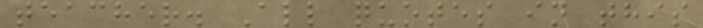teacher. All quotes in this
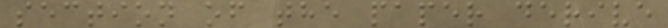section of the paper derive
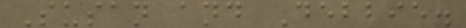Susan and Debbie.
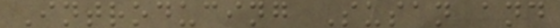Introducing Susan and
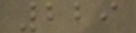229
